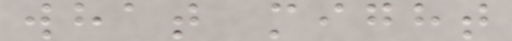what might
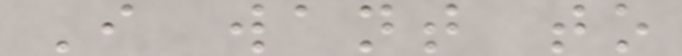I want to
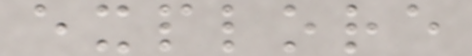explore
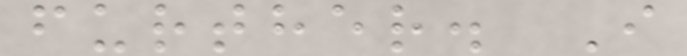further. I
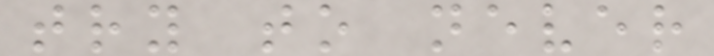try to never
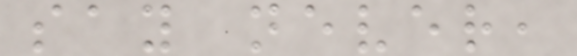say never,
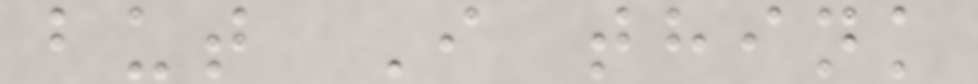but I think
